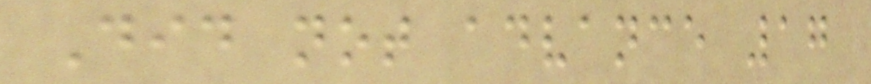Did not advance 17
